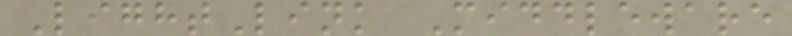LightLink Middleware
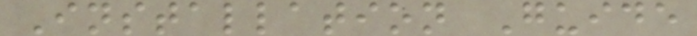Installation Guide
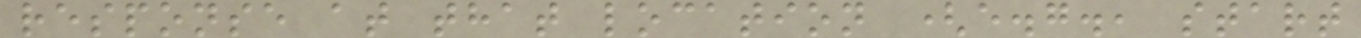response at that location (e.g., start
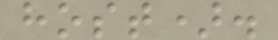host).
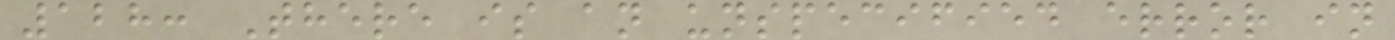128: There is an unspecified error in
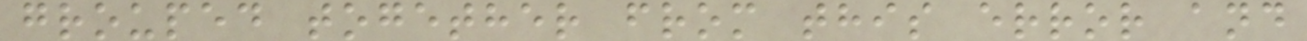grouped together from this error and
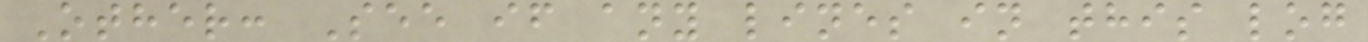Other: See if any lines in this log
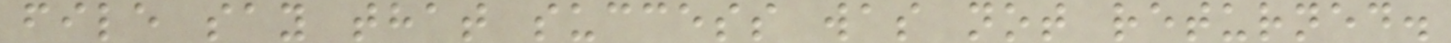file say that success was not returned.
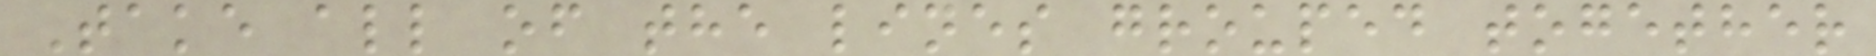Take all of the lines grouped together
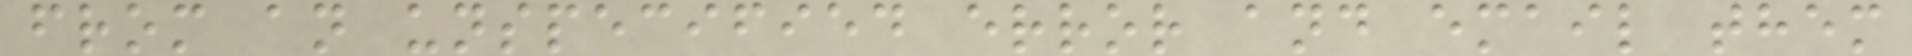from an unspecified error and email them
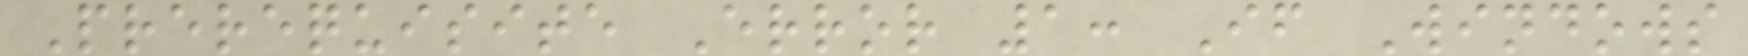Prerequisite Error 1: If Windows
